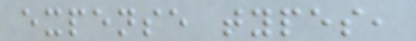expense types,
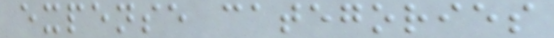expense categories
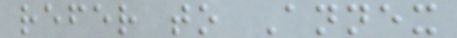refer to Annex
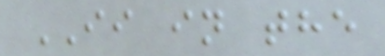II in the
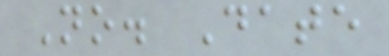No. Date
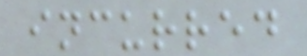incurred
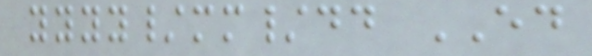yyyy/mm/dd ED
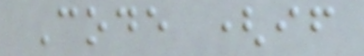Code (if
